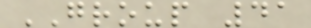GROUP 41
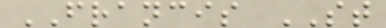FRANCIS ST
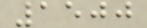1500
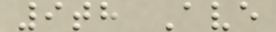9th Ave
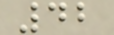42
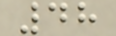48
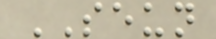SEUN
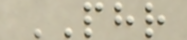PHR
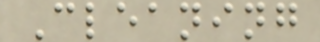Cleaning
